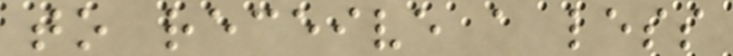to receive a less
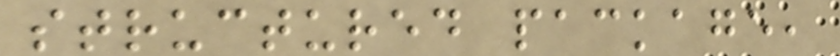structured package,
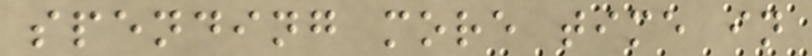spending more time in
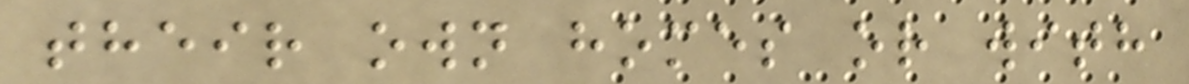their own homes or with
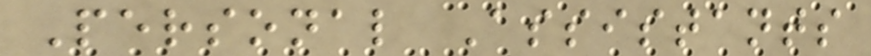Personal Assistants
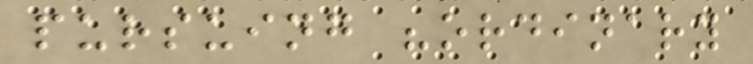pursuing "ordinary
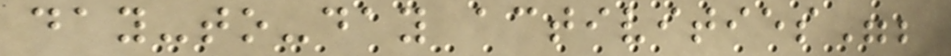day-to-day activities";
